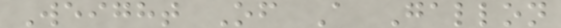Weight Of A Gallon
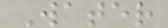Water
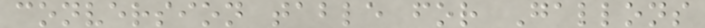conversion table for Gallons
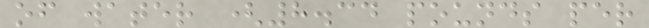of water (8.34 pounds per
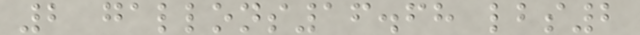2 gallons16.68 lbs2
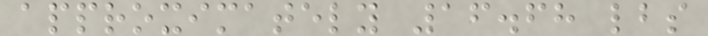approximately 16.68 lbs
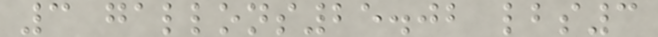3 gallons25.02 lbs3
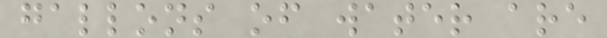gallons of water are
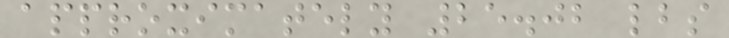approximately 25.02 lbs
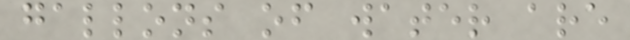gallons of water are
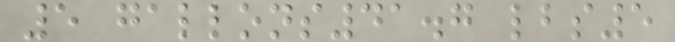5 gallons41.7 lbs5
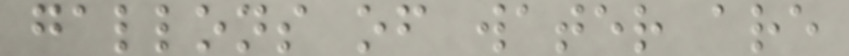gallons of water are
